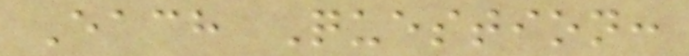Each Question:
